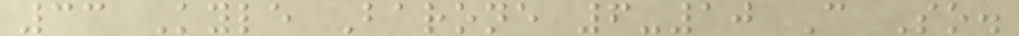33 Kyle Barone 6-10 C So.
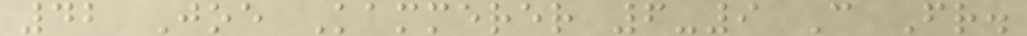42 Joe Kammerer 6-9 C Fr.
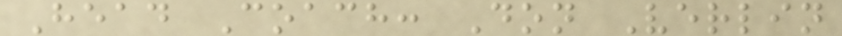Head Coach: Don Verlin
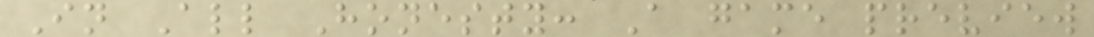In All Honesty: A game preview
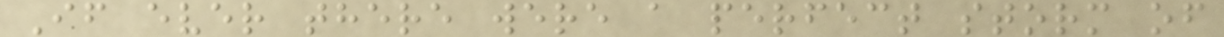If ever there were a perfect storm of
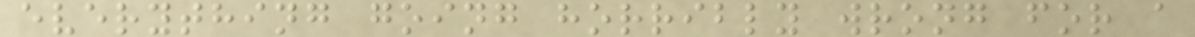everything going horribly wrong for a
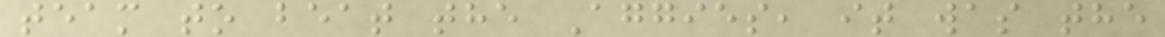team to beat the Aggies, it was the
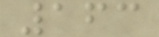163
